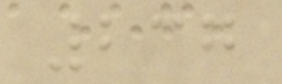237
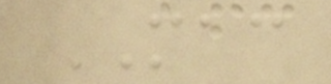MAC
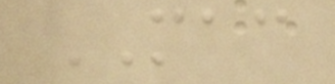MAC
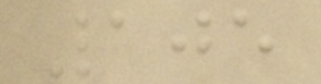105
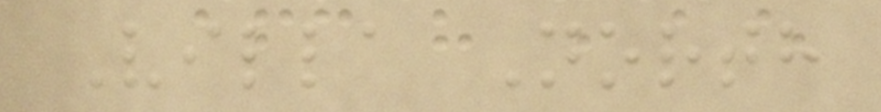Villa North
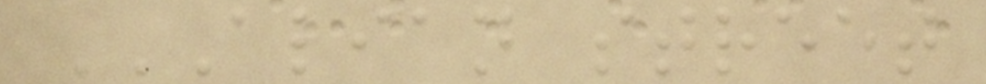ALIAN STREET
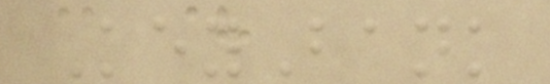KeyBank
